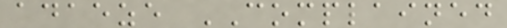adaeze COMPLAINED
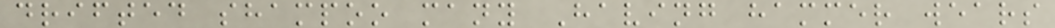drifted shampoo many Having hammer wears
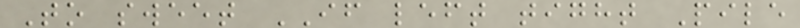To sweet IF left tight Pile
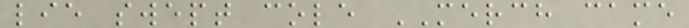lie swept cole MERCH came
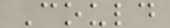Could
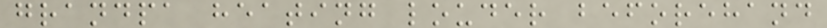grandpa heating louder beforehand
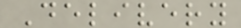Delivery
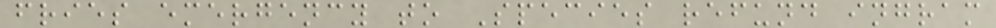fries emergency to Species refund ingram
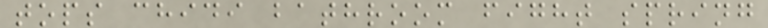tops chidi bathroom fight spring
